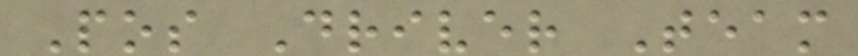Pos Driver Team
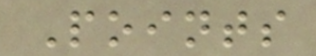Points
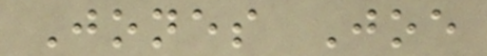Jones Joe
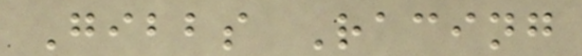Gibbs Racing
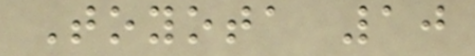Toyota 10
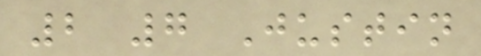2 7 Justin
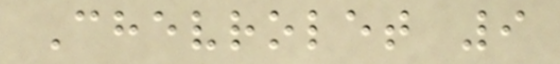Chevrolet 9
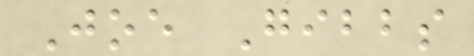Joe Gibbs
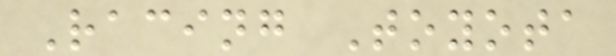Racing Toyota
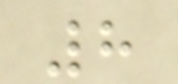8
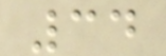34
